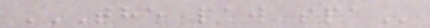THE PAW SPA
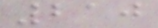210
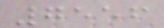7556
